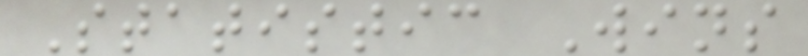Statistic Wins
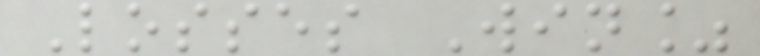Losses Win%
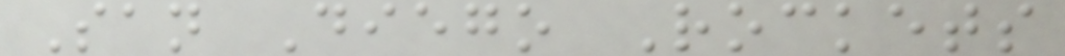San Diego Rockets
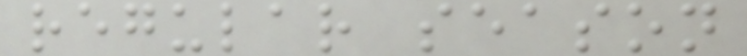regular season
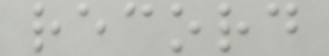record
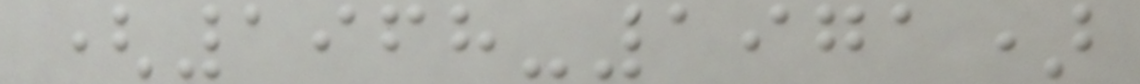(1968-1971)
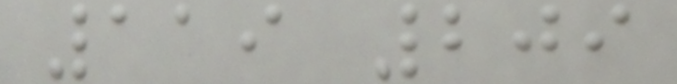119 209
